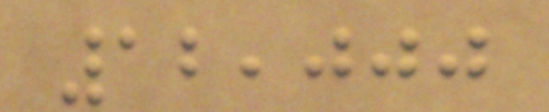12,000
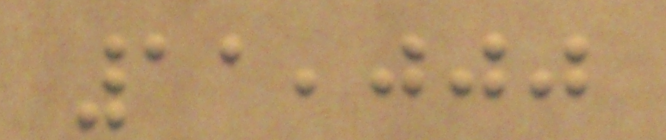11,000
